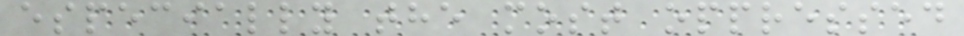especially the most oppressed
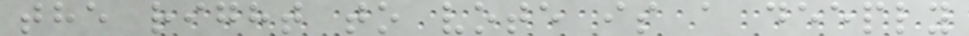the right to vote is a deeply
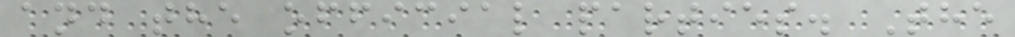and the official parties. The
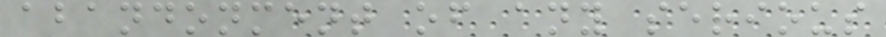abandonment of any serious
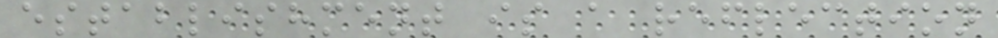establishment is a reflection
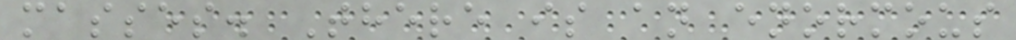masses. There is an enormous
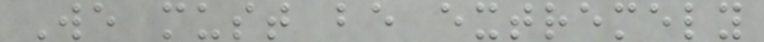We must be extremely
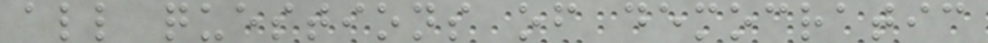all questions of democratic
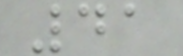41
